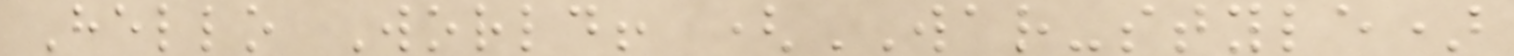Hello World! (WAR-style)
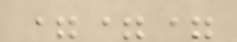===
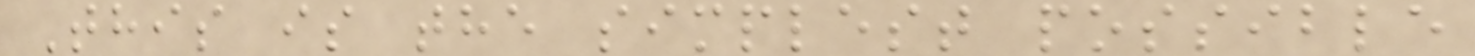This is the simplest possible
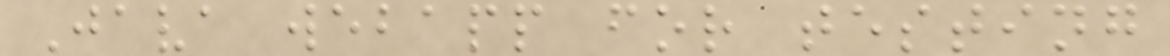Java webapp for testing
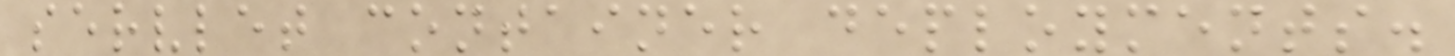servlet container deployments.
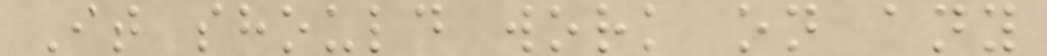It should work on any
